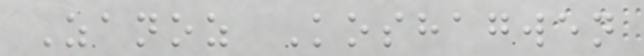Zanoz Koshagwen
